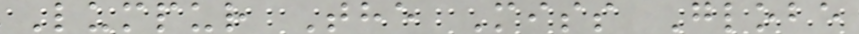Lumpur The Miss Globe
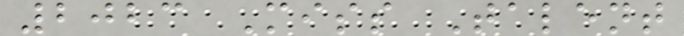2023 Miss Talent
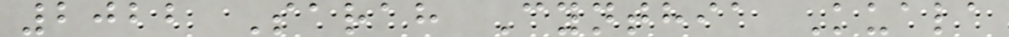2022 Sarah Cynthia Kuala
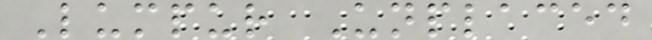Lumpur Unplaced
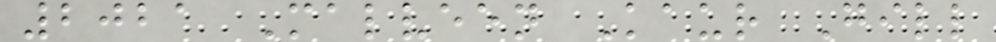2021 Malveen Kaur Gill
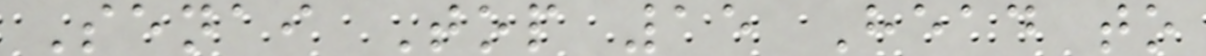Senai Top 15 Head to
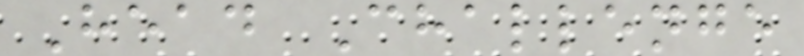Head Challenge
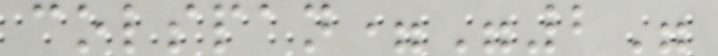colspan="2"
